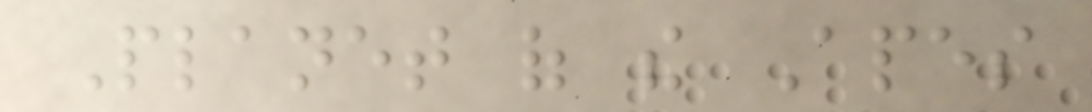Planet of the Apes
